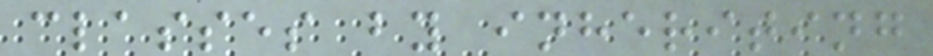classes by inheriting
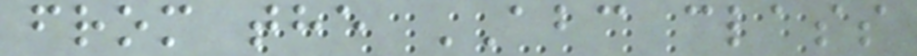from the ABC class
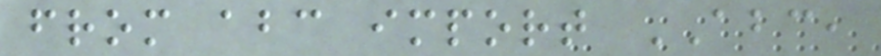from abc import ABC,
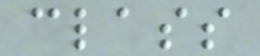class
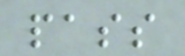pass
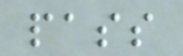pass
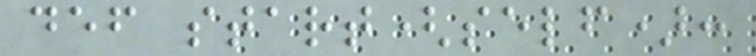def start(self):
